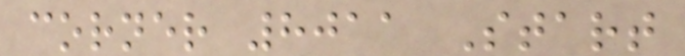corner 8011 Start
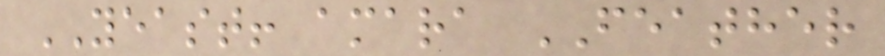YEAST! amara FEATHER
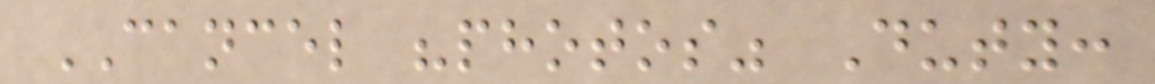CANCEL "photos" Duty:
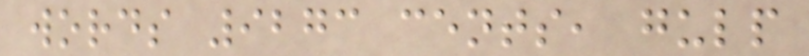words 9273 cents, gulp
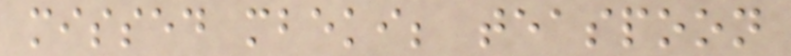missed mbeki; teaspoon
